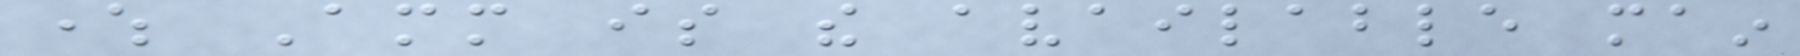where Amm is the available main
